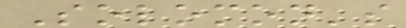Solomon's
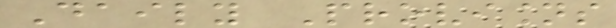Daily Provisions
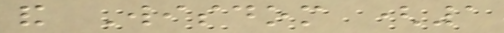and Wisdom (1
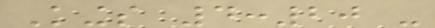Kings 4:20 -
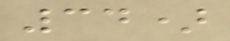34)
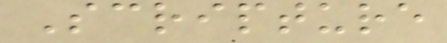Scripture
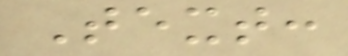Text:
